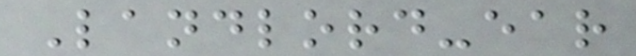Landlord-ear
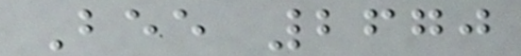Bee 2670
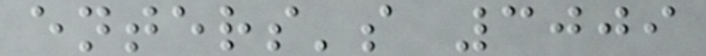enters's 3009
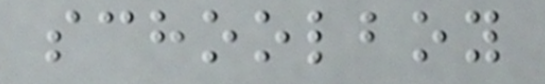schoolboy
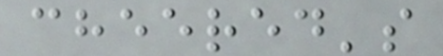cheered's
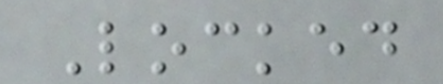Locked
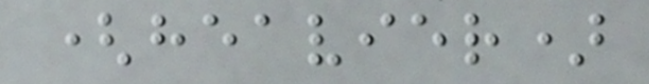(heavier)
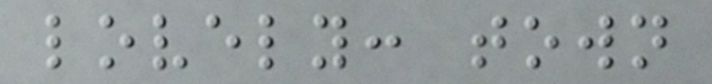lovely: town
